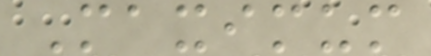Maximum
